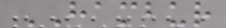HAMBUR
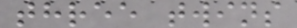three twins
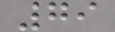79
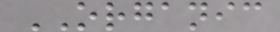ORGANIC
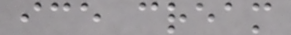ice cream
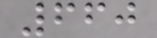660
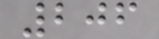206
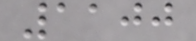1100
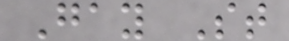Gay St
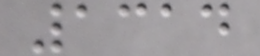1314
